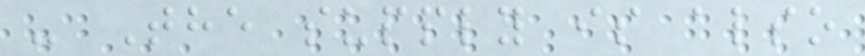- The supply is also
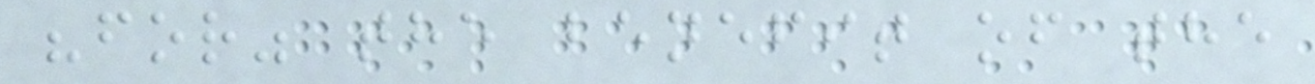"for" the benefit of the
